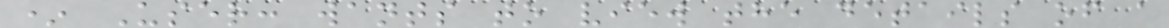* User: wants to view the details of a
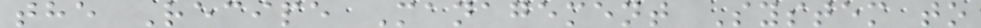the Recipe Management System to
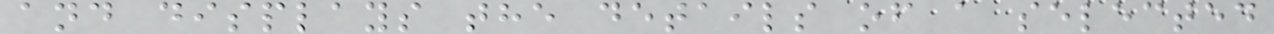and displays the details of a selected
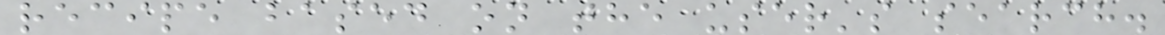recipe based on the user's search.
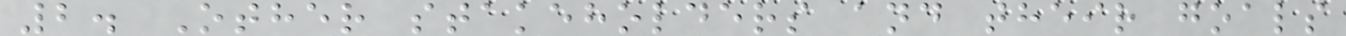2. Other stakeholders and their goals
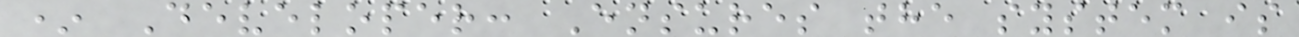* Developer: Ensures the system is
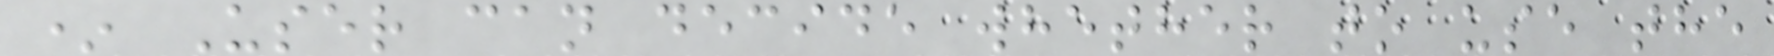* User can decide whether to use the
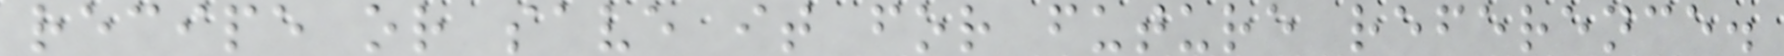recipe or save it for future reference.
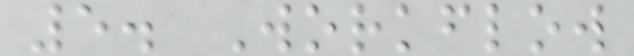5. Workflow
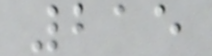215
